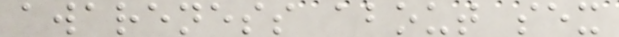awareness about sex
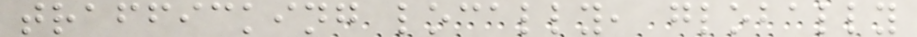trafficking locally, globally
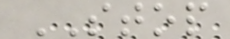STOP
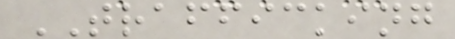TRAFFICKING
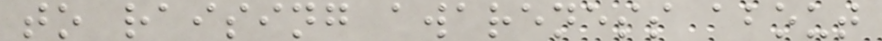to raising awareness about
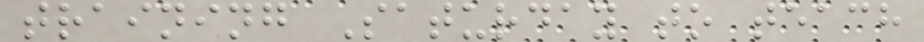training Saturday to teach
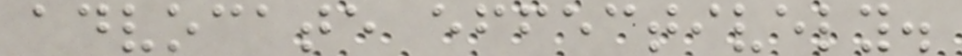advocate effectively.
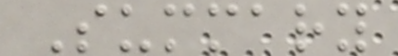Summary
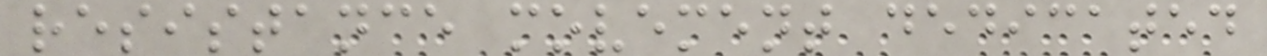resistance movement dedicated
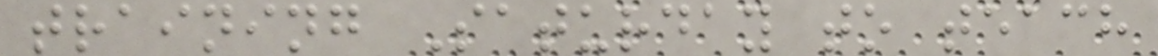training Saturday to teach
